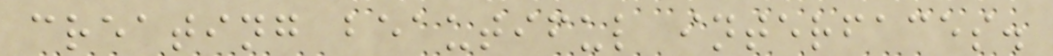creating beautiful interfaces.
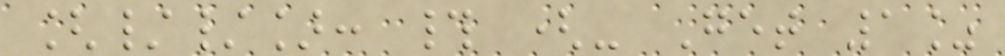[//]: # (- Get 1%
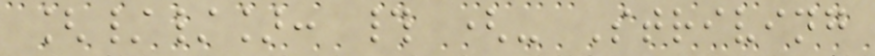[//]: # (- Striving
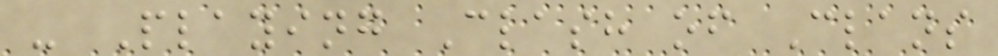- Playing Clash of Clans
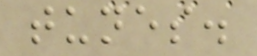tunes.
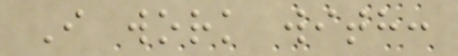I work with:
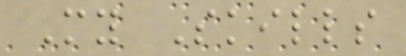My Skills
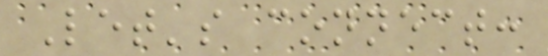Let's connect:
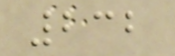232
